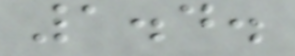1.4.
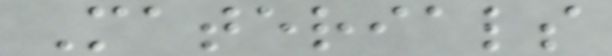Materials
